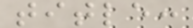title:
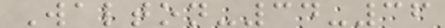Walton-34-36
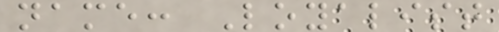name: Loyalist
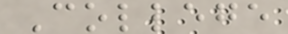College
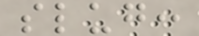slug:
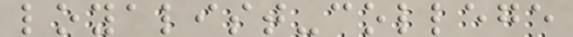loyalist-college
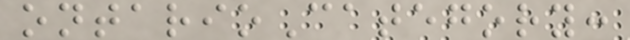ontarioCategory:
